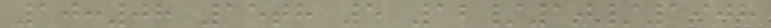10:08 15th 5 12/10/1908
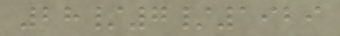28/7/1929
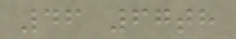46 67th
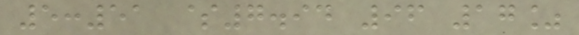5:51 $7.94 96 17%
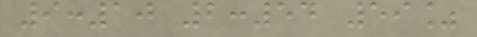9:10 2:54 59%
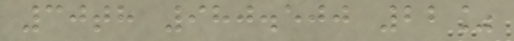30th 980.500 22%
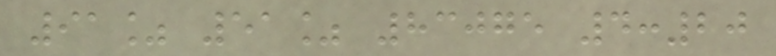91% 51% 83075 4:20
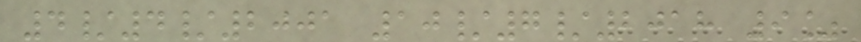4/4/2001 10/7/2018 9%
